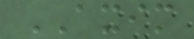AXIM
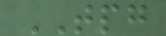TPG
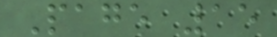Page 15
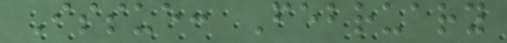Issue: February
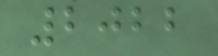2022
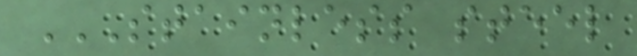STAINLESS STEEL
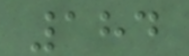184
